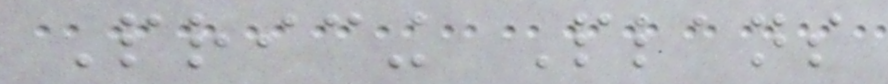Pricing Plans
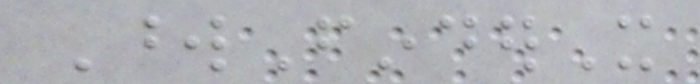WordFinderX
